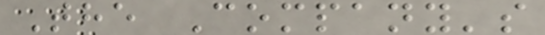The Company's
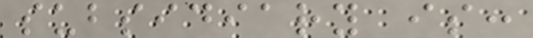subsidiary is:
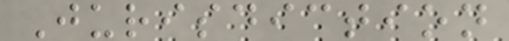Jurisdiction
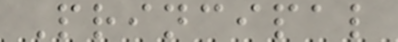Principal
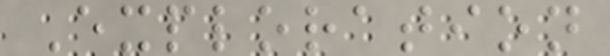Exploration
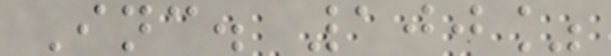Inc. 100%
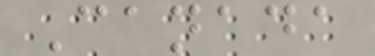Canada
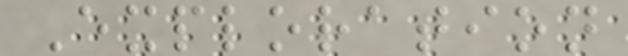Exploration
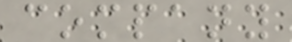company
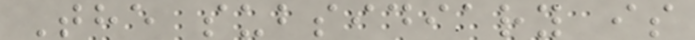The subsidiary is
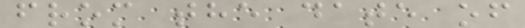from the date of
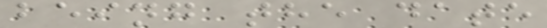being the date
